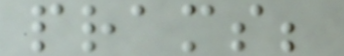prams;
